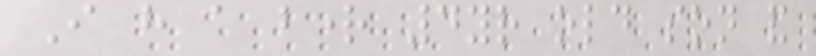I have a bright 4yr old son and
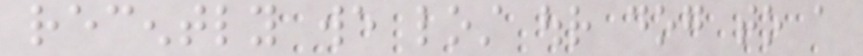recently we lost our dog to a
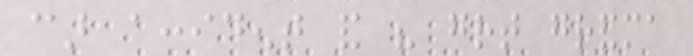car accident and his great grandma
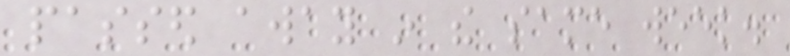passed away in the same week.
